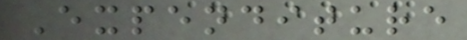Expenditure
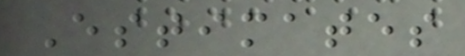Estimates
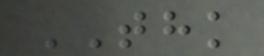THK
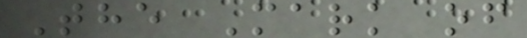The Mark of
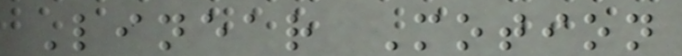Linear Motion
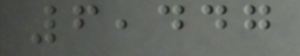6,447
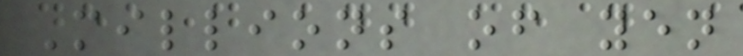Millions of yen
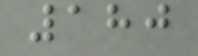180
